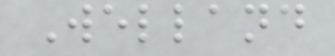Welland
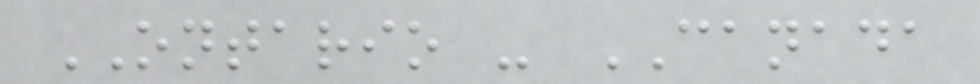ONTARIO - CANADA
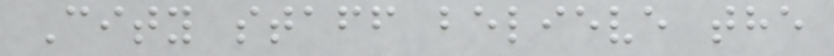City staff believe the
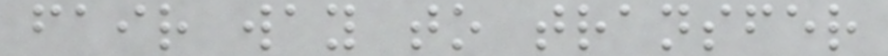fair way to transfer
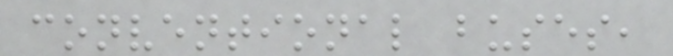conventional buses,
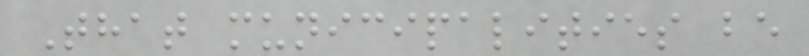That municipalities be
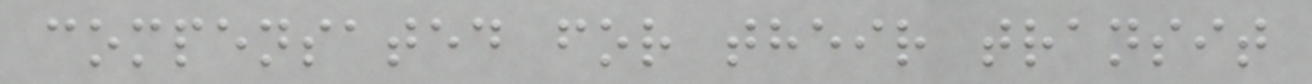compensated for their transit
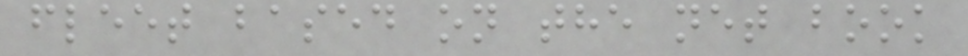fleet based on the net book
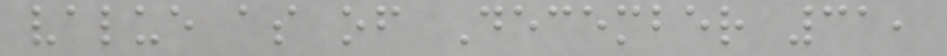value as of December 31,
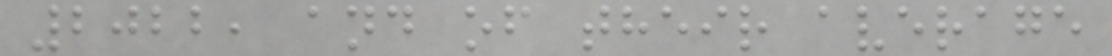2022, and of their average
